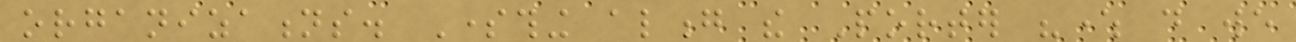organizations. Something along the Porter "where do we
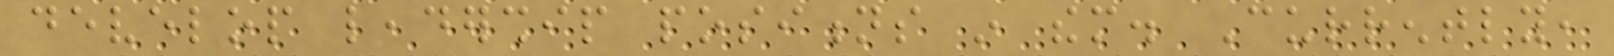develop leadership positions in them. Currently,
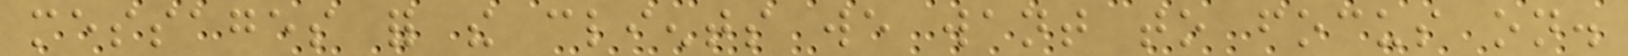messages for the clients we want to focus on.
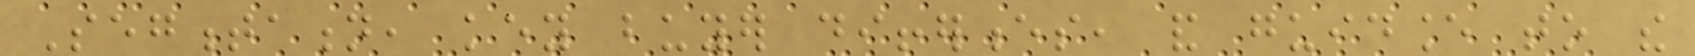Segmentation, key buyer differences, and guidance to the
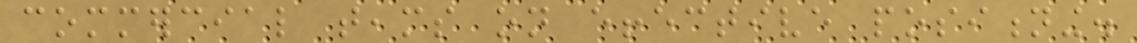commercial teams on effective positioning.
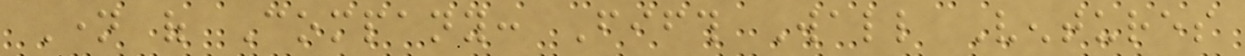Name of Company: Fifth Wall Ventures
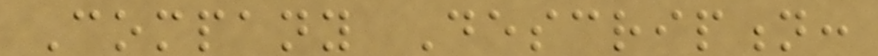Company Description:
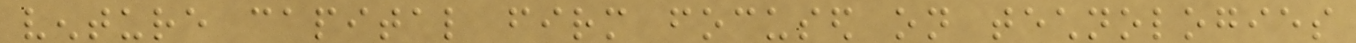venture capital firm focused on technologies
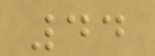44
